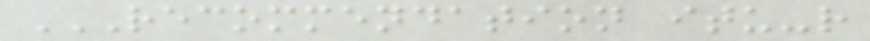RECOMMENDATION ITU-R
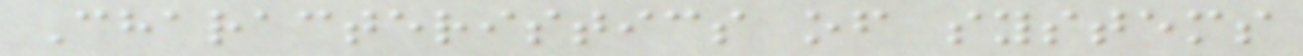Characteristics of systems
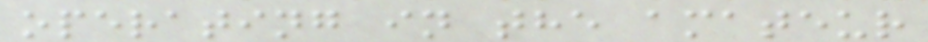operating in the amateur
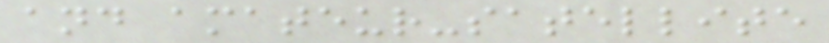and amateur-satellite
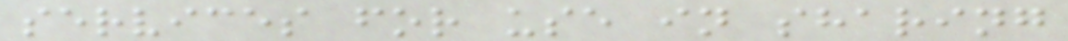services for use in sharing
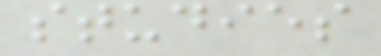studies
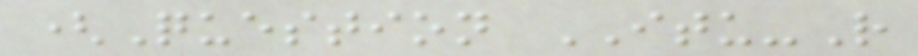(Question ITU-R
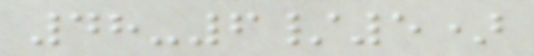48-6/5)
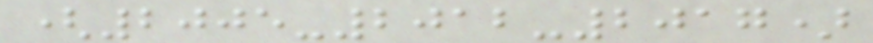(2005-2012-2017)
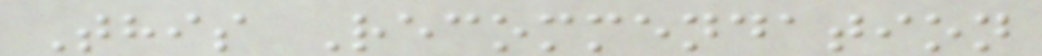This Recommendation
